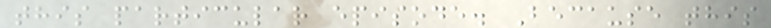this particular episode. Because this
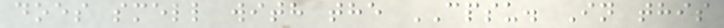does smell with the CPSU. In this
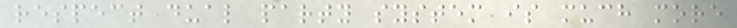respect dual party system is much more
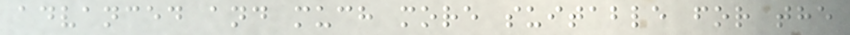advanced and much more suitable for the
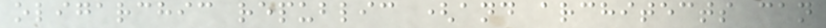oligarchic republic (and architects can
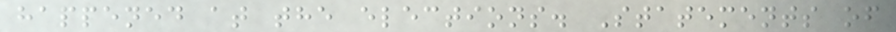happened at the elections. Statements of
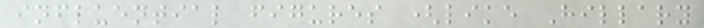influential figures (like Hillary
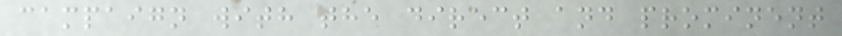campaign with the direct and prominent
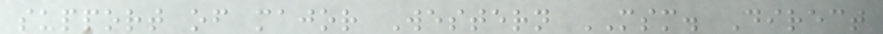support of major Western MSM. Direct
